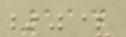114
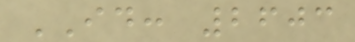ID: 2603
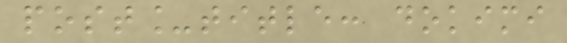post_title: dokimi
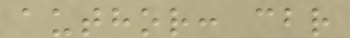author: cbr
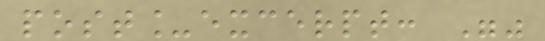post_excerpt: ""
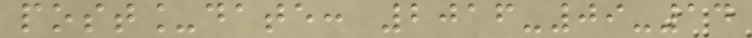post_date: 2016-09-14
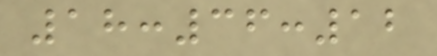18:36:12
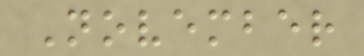November
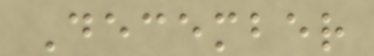December
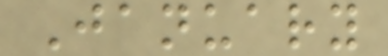January
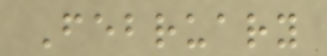February
